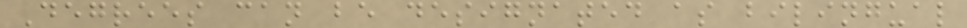Degrees can be designated as bilingual
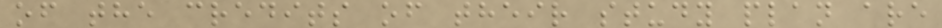of the credits of their study plan are
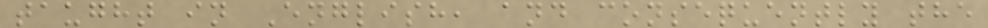taught in English, and consequently the
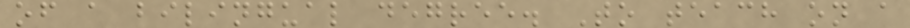of a bilingual degree. To teach on a
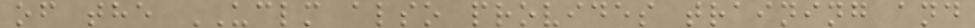of the UCLM also provides training and
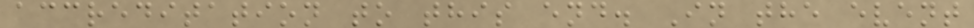accreditation to this end. In the event
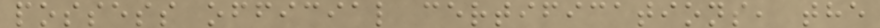possess official certifications, the
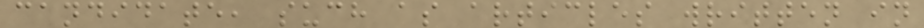candidate, such as articles written in
